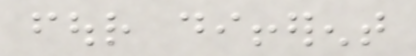four different
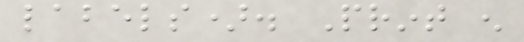labels). Print enough
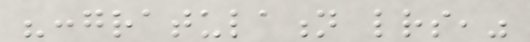"congratulation letters,"
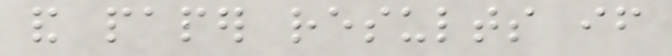and paper results if
